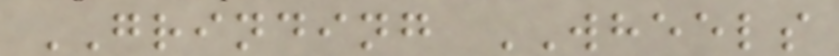GRINDING WHEELS
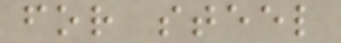for steel
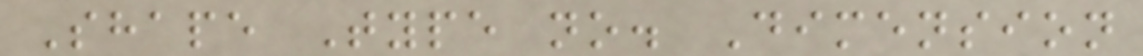Shape Type no. Dimension
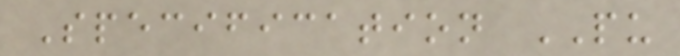Specification PU
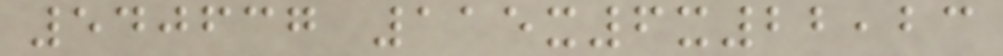540637 115x6x22,23
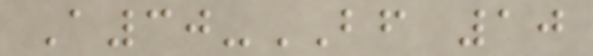A30-BF 10
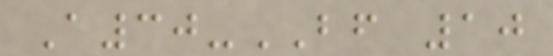A30-BF 10
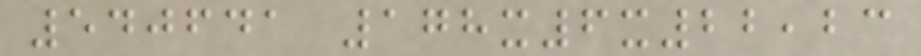540641 178x6x22,23
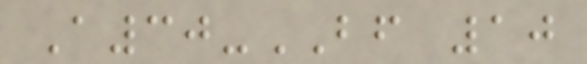A30-BF 10
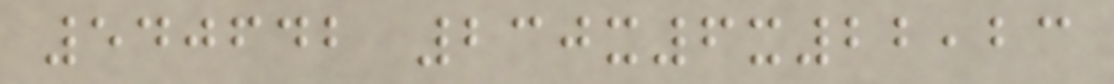540642 230x6x22,23
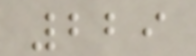229
